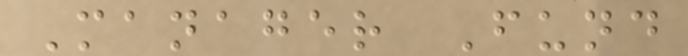Manager Fund
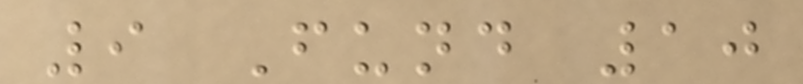9 Fund 10
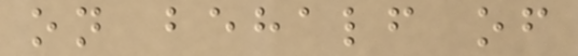on behalf of
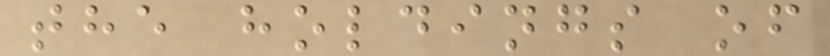the holdings of
